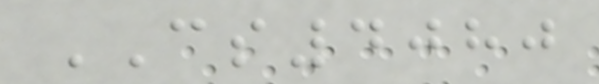CS4080
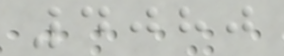4080
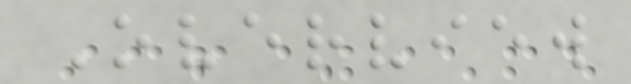Overview
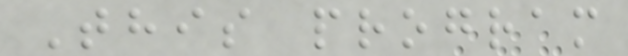This program
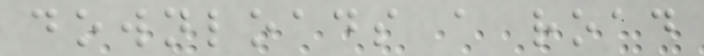downloads a road
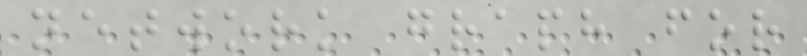network graph for
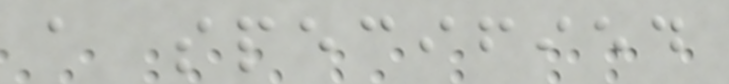a specified
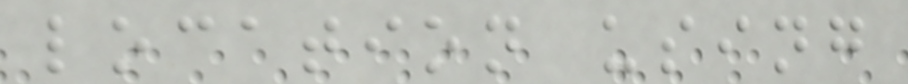location using
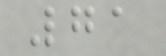71
